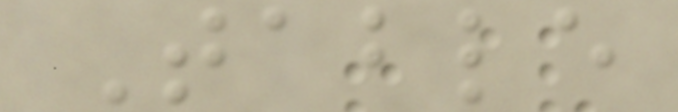Table
